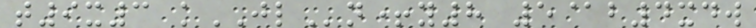t9x3 kJLn+y8 5@b4xdw
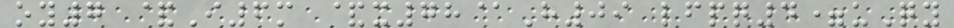oy7 &I6m &x78@H09 lfpq4=uQy
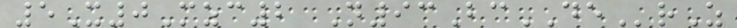5X0Mzc2 N93BcDErZ
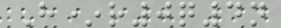H*r0q4n
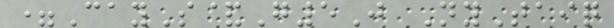=CayS&G5J NyTaiq
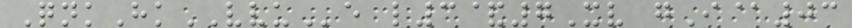QnkHkVVUe l3&7Xv gI@03
